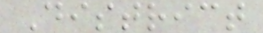District
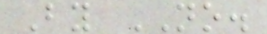By NO.
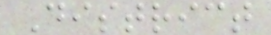District
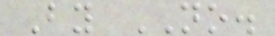By NO.
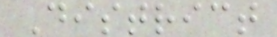District
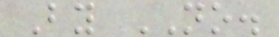By NO.
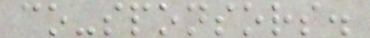co-sponsors.
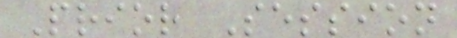Prior Session
